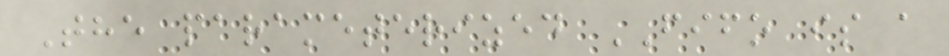The parameterized FIFO is a
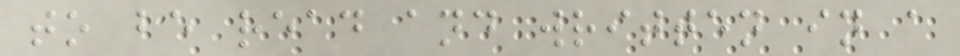to be read and written in a
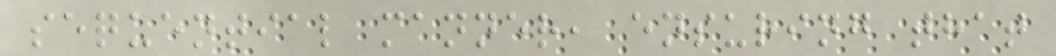sequential manner, ensuring that
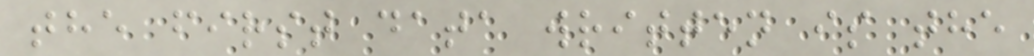the first data written is the
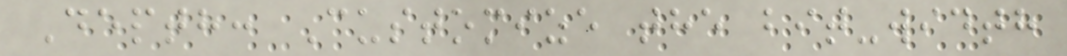Depth: Customize the bit-width
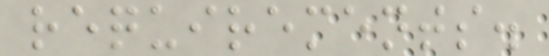requirements.
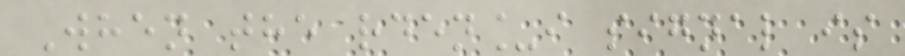When the rden_i signal is
